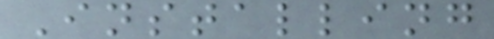Installing
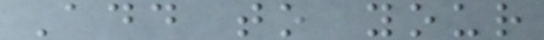Add to your
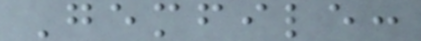Gemfile:
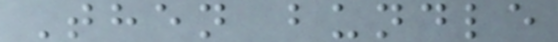Then bundle
